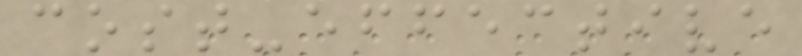cost-effective
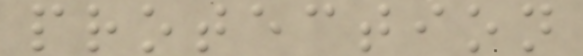protection
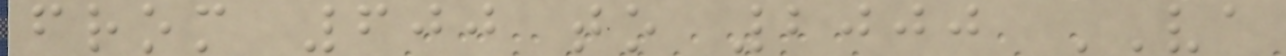from 600 to 2000 VA
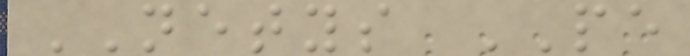NETYS PE
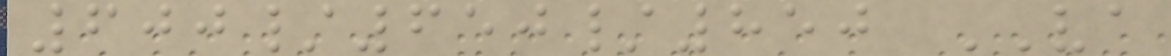600/650/850 VA
